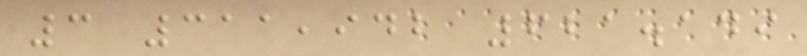3 311,942 621.149
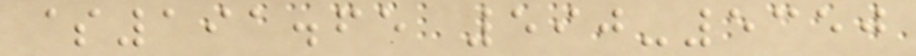$191.65 590-5350
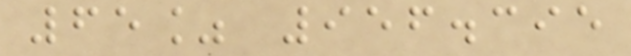65% 956.395
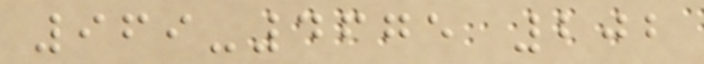969-4675 202
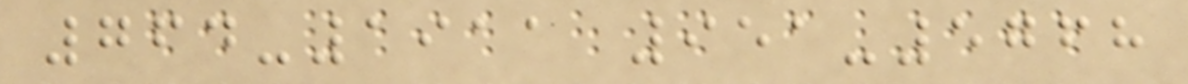764-1911 951-5768
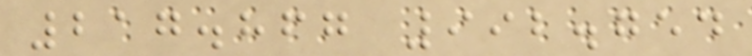217.867 992.754
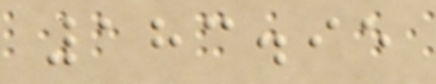183.95
